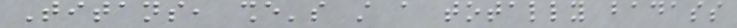Titans, she's still a totally badass
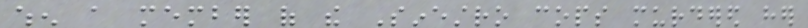when a member of the Sinestro cops murdered her
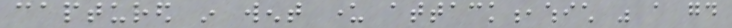captured in went under attack,which was a good
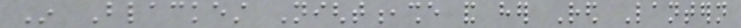In Blackest Night,she and her Red Lantern
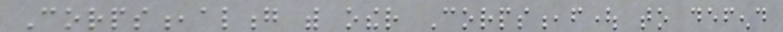Corps,along with other Corps,fought to defend
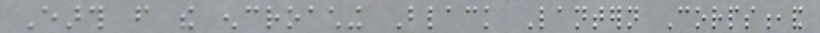Earth from the encroaching Black Lantern Corps,and
